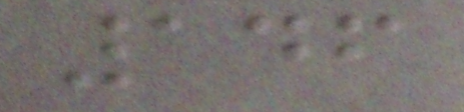146
